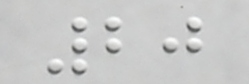20
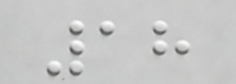18
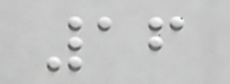16
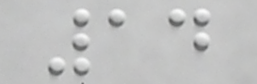14
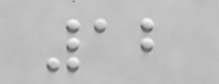12
